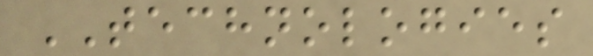TECHNOLOGIES
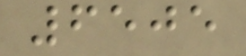6505
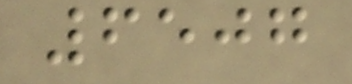6507
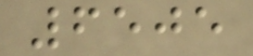6505
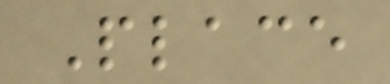Place
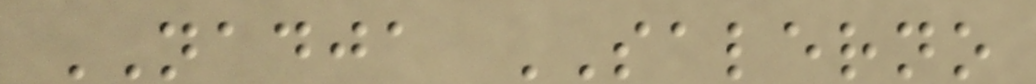NADJA SALERNO
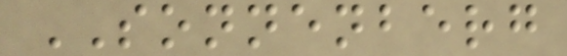SONNENBERG
